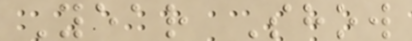Year Show
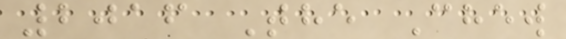2016 The Chew
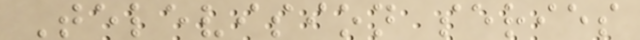Television series
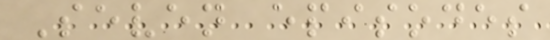Seven episodes
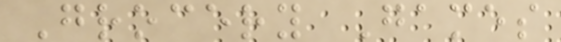Grocery Games
